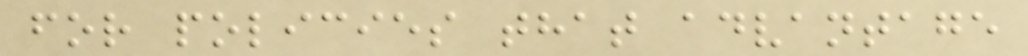for policies that advantage
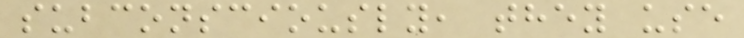subconsciously, they use
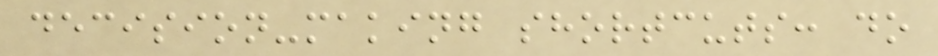decision-making shortcuts: do
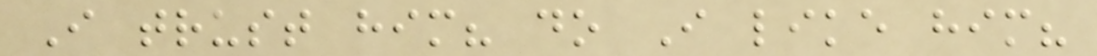I trust him? do I like him?
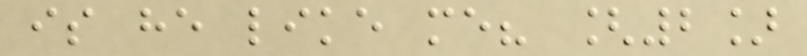is he like me? [2]
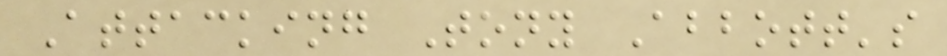Attacking Tony Abbott's
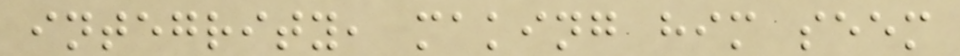integrity, making him seem
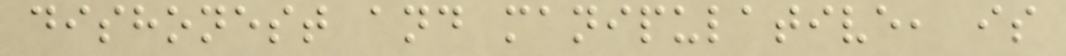dishonest and manipulative, is
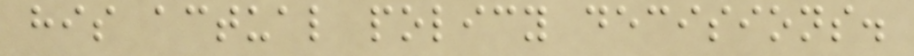his actual policy decisions.
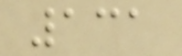131
